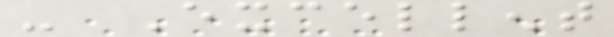- Excellent
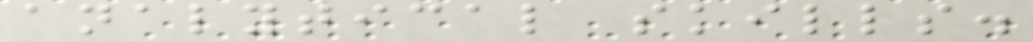analytical skills.
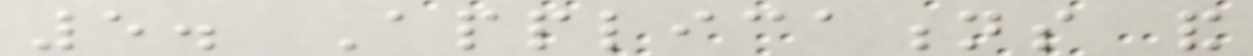5. Applications and
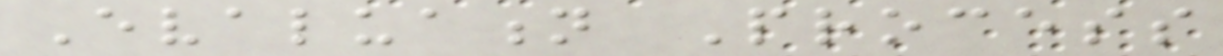Evaluation Process
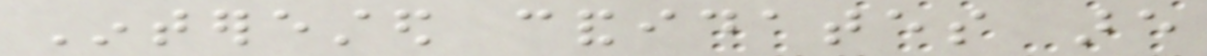Interested candidates are
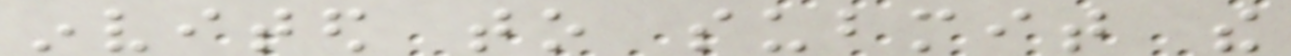invited to submit the
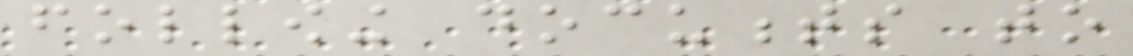following documents to
